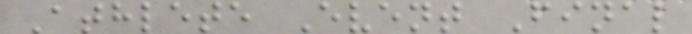Athlete Event Final
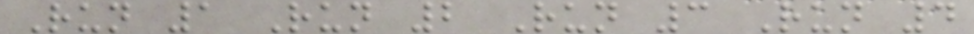Run 1 Run 2 Run 3 Run 4
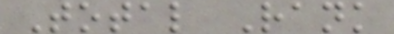Total Rank
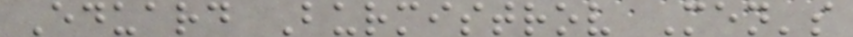Eduard Burmistrov Men's
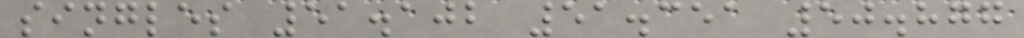singles 51.102 51.351 50.877
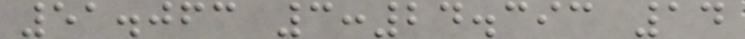51.063 3:24.393 14
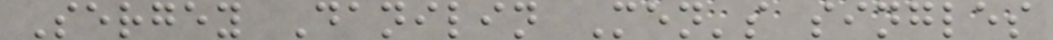Sergey Danilin Men's singles
